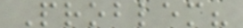Problem?
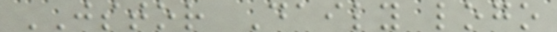JSTOR Daily logo
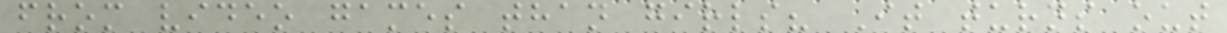from video games than girls? It turns out
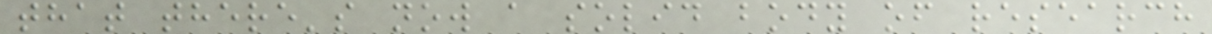that there's now a solid body of research
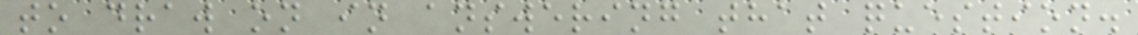to draw on in answering that question.
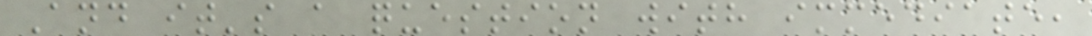And it's a question with immediate,
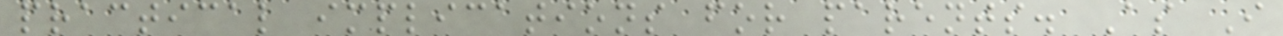practical implications for parents. As I
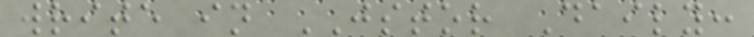write in JSTOR Daily:
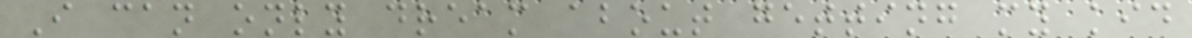I can only dream about getting my kid
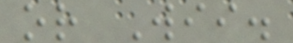or Wii.
